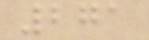271
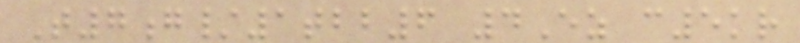T7g/1tbb6 4Ez c5kr
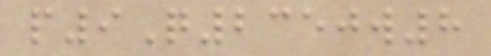p9Q2350w8
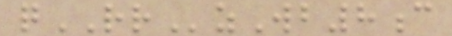qRRzWb8c
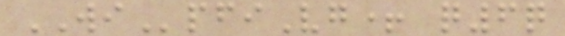WIpfiVg+ q6q
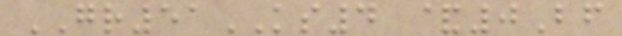GR51KS4 &0Bf
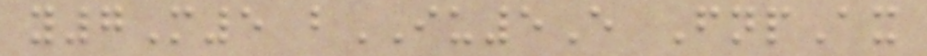y7M5 bIU5E FnpAx
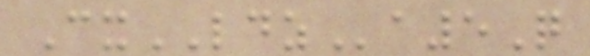CxLDZa5Q
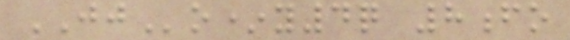JJo*y4q 8fo
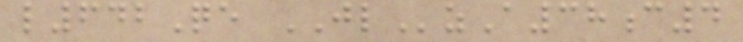l642Qe JLzA38c4
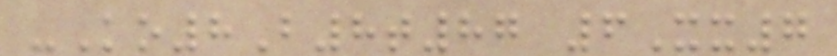-Ko8B8t87 6Xx7
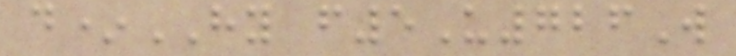d*HY f5U726W
